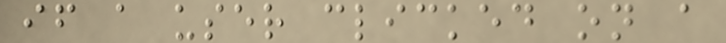if a user clicked on a
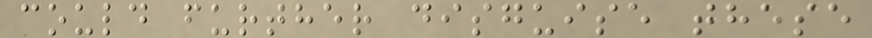could further disguise these
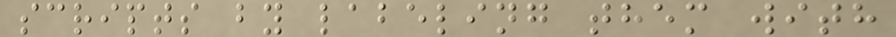scripts by labeling them with
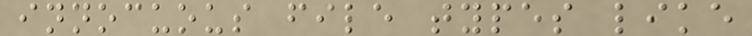innocuous file types like
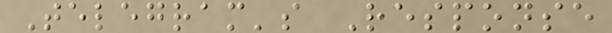Telegram's Response
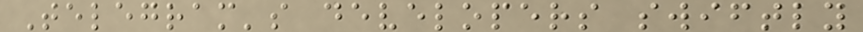Telegram's developers swiftly
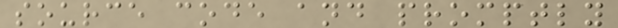source code and promptly
